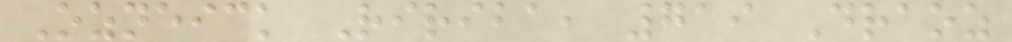Ozneick Ririba, 719 Draoz
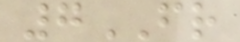7FR
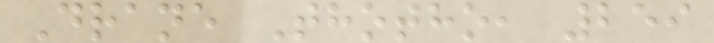Drane Thotho, 259
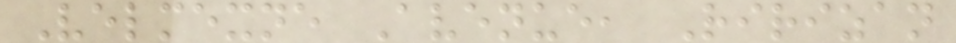Velmexne Avenue, Ririzan
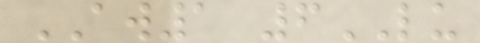AW1 6LU
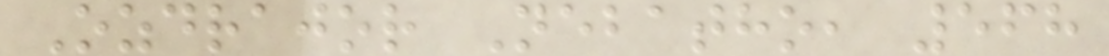Ozdrajor Nebatho, 568
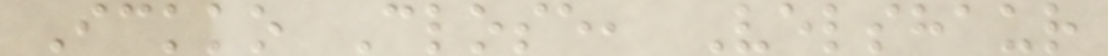Ickko Close, Velshaur
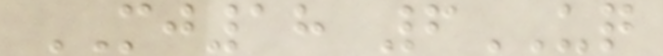MJ18 6UQ
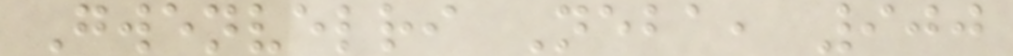Gwenvelri Neba, 900
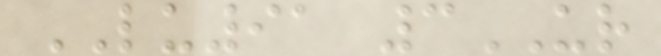LU91 3UR
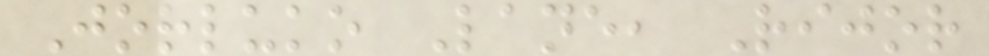Jorluko Lane, Rijor
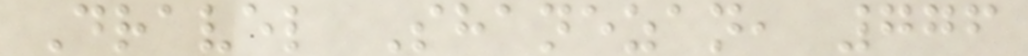Dravel Shanezan, 776
